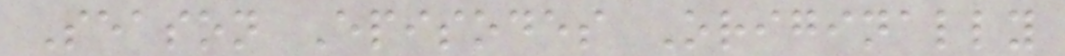Season Episodes Originally
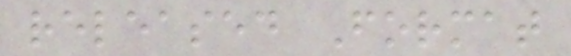released Format
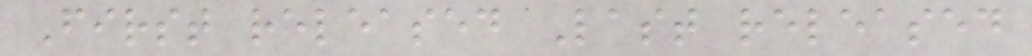First released Last released
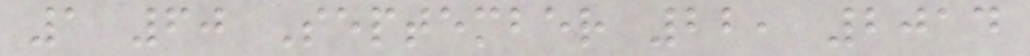1 60 September 22, 2014
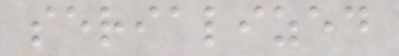serialized
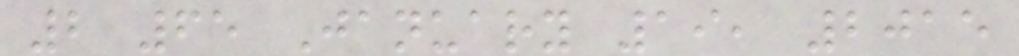2 65 January 19, 2015
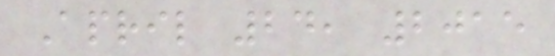April 24, 2015
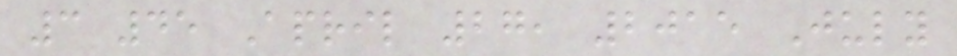3 45 April 27, 2015 July
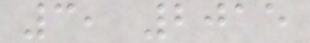3, 2015
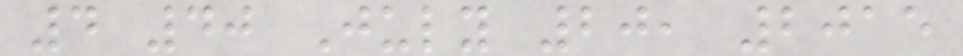4 40 July 20, 2015
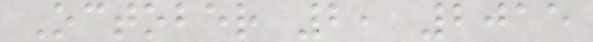October 2, 2015
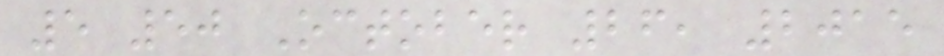5 50 October 26, 2015
